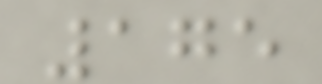175
